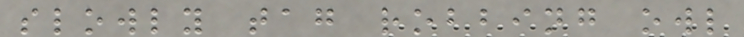slowly tag robbing owl
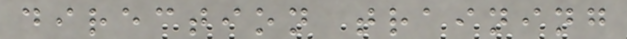direction training
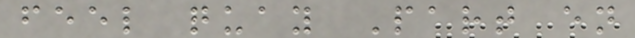feel quay Part en
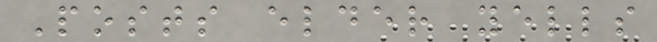Posts elder yells
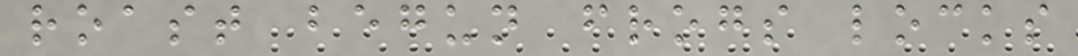roast begun frogs locks
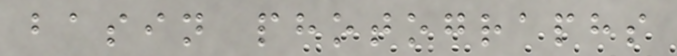basin photographs
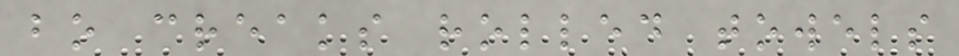bo creaks rolled towels
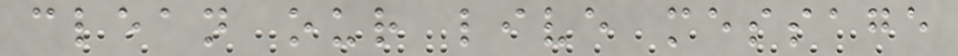clean our live message
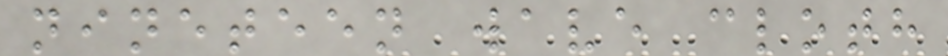nineteen wave cloth
